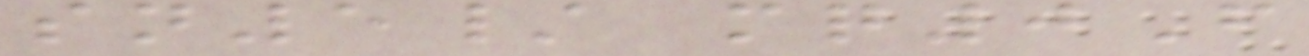sn5/ mq0F
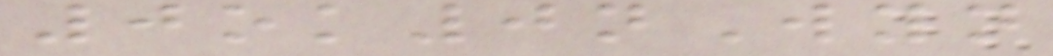0ok0nWyn
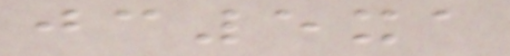jc5xa
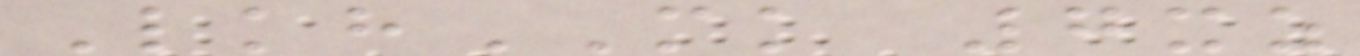LkhMK 7xz
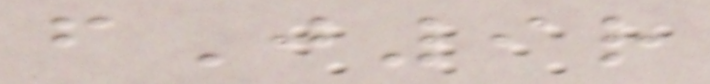fJ9r
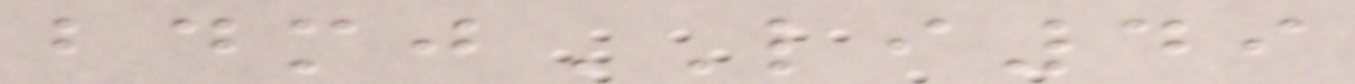bdmjLI49
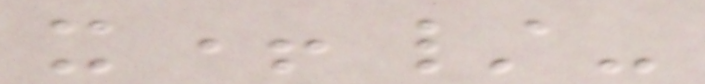x+/-
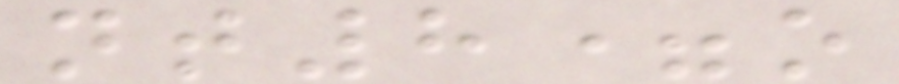nt8=o
